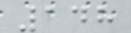148
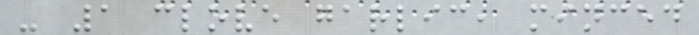- 1 clove garlic, minced
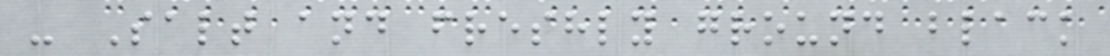- Salt and freshly ground black
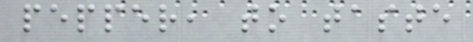pepper, to taste
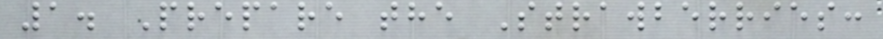1. Prepare the Strawberries:
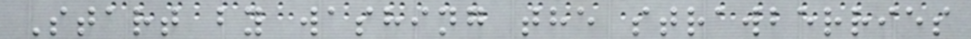Start by washing the strawberries
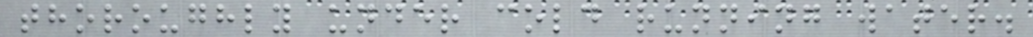thoroughly under cold running water.
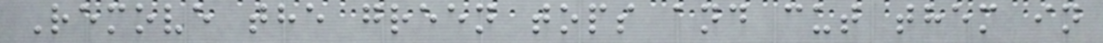Remove the green tops and cut them in
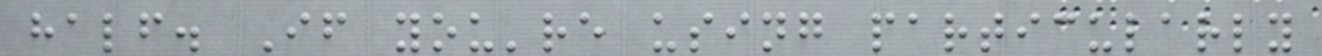half. If you're using particularly
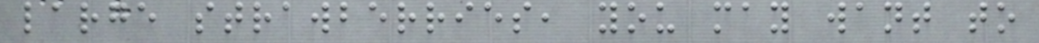large strawberries, you may want to
